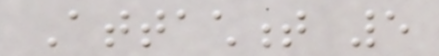Attachment 5
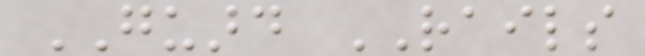GUARD RAILS
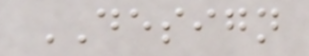DESIGN
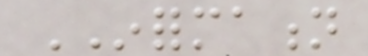INFORMATION
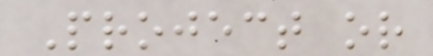Project or
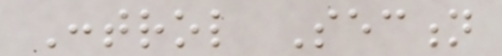Control Section
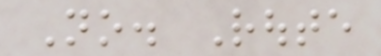No. Route
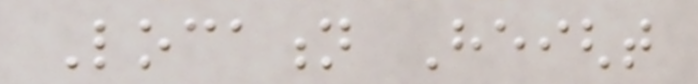Location Height
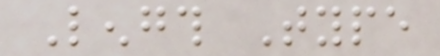Length Type
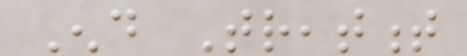End Treatment
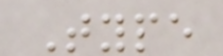Type
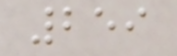259
